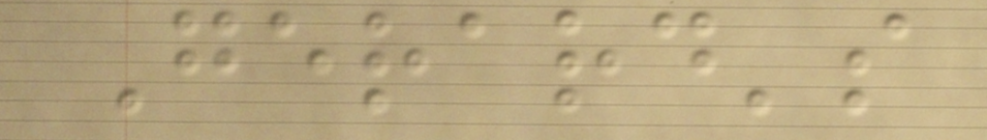Gerard's
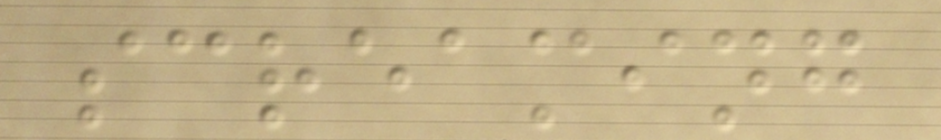screaming
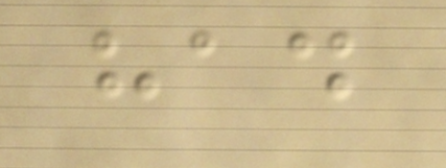had
